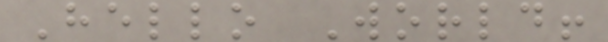Hello World!
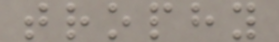trophy
